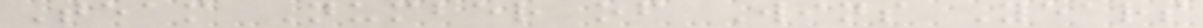Team Number of Wins Years
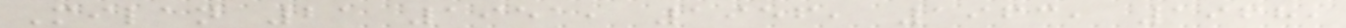Milan 21 1951, 1956, 1963, 1968,
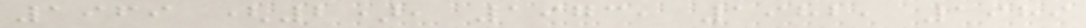1969 (2), 1973, 1982, 1989
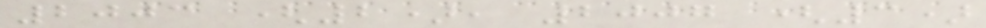2003 (2), 2007 (3)
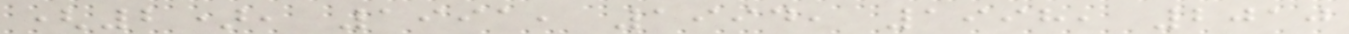(2), 1991, 1994, 1998, 2010
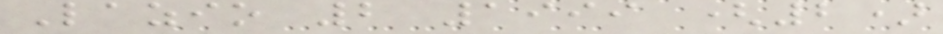Lazio 2 1999 (2)
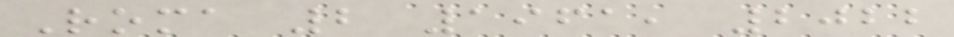Roma 2 1961, 2022
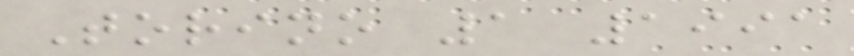Torino 1 1991
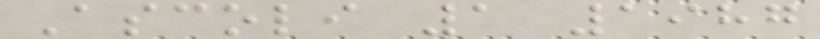Ascoli 1 1987
